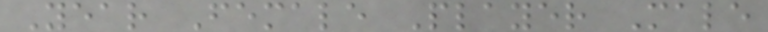Year Female Player Male
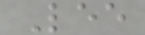Lee
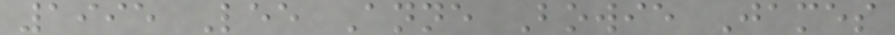1995 Lee Anne Bowie James
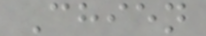Chien
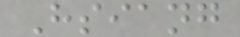Hsiang
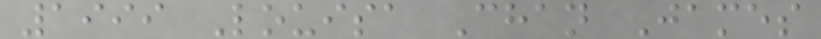1999 Louisa Chan James
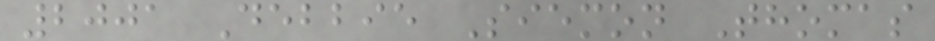2001 Debbie Siemon Thomas
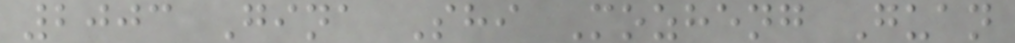2003 Gina Shi Mozheng Guan
